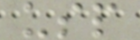usp
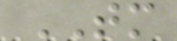TM
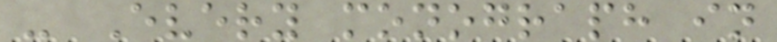- Every monograph in
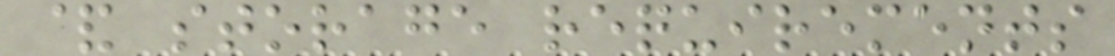& storage requirements
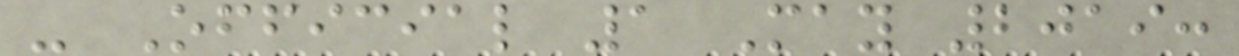- Official 1 May 2019:
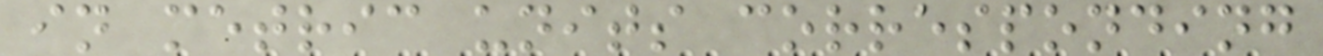in metric units corresponding
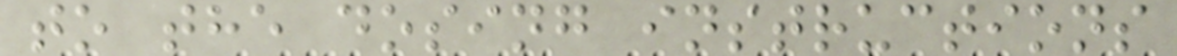to the dosing instructions
